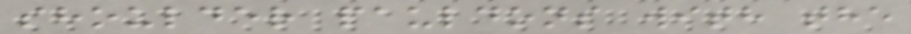shoulder pauldons with the
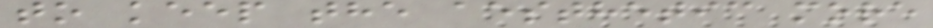to keep the aesthetic more
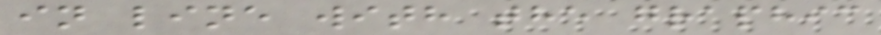in line with the graphic
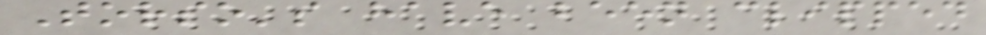Torso's have been clipped
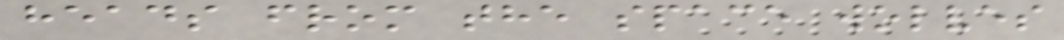heads from the space wolves
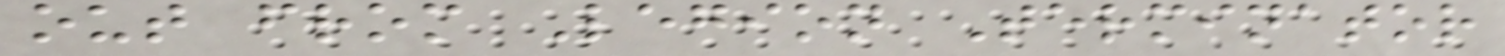out from Legion Terminator
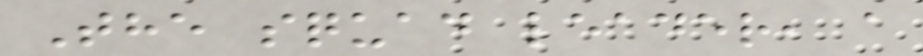The squad leader, a
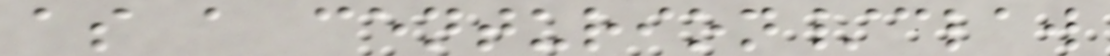as a centurion/claw
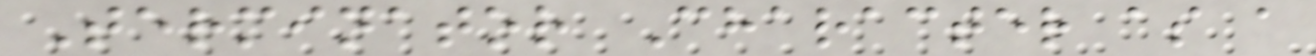Terminator Character as a
